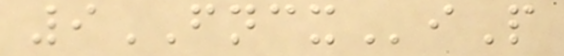9FNCXiP
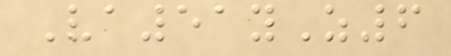Va51yZ6
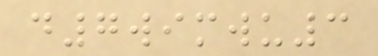d7wimwu3
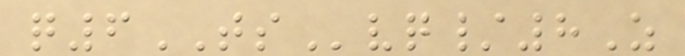q6TSvq/8Z
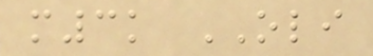m3k OLI
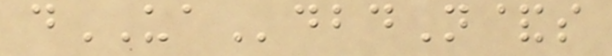dUAdbdN&s
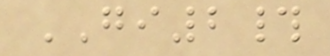GI2#
